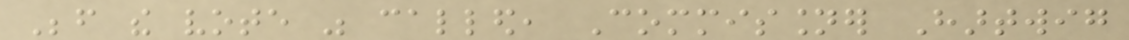Before the vote was called, Commissioner Hartwig
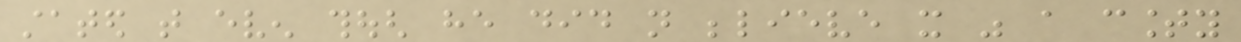stated that even though he did not believe it was a county
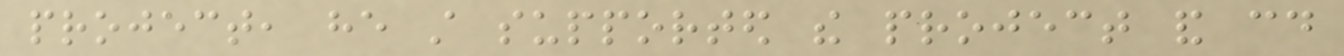project, he still supported the project and could
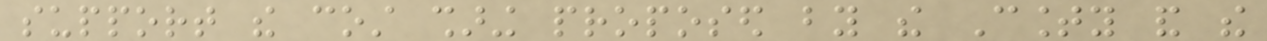support the cost sharing proposed by the County and the
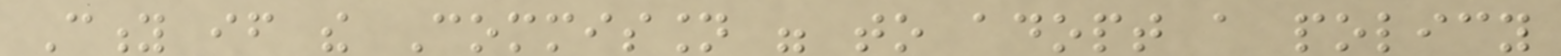City if the Commission were to adopt a policy
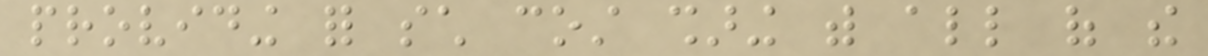providing for such cost sharing with all of the
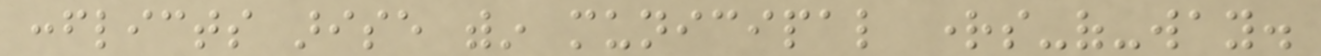conflicts arise within municipal rights-of-way.
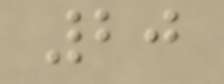20
